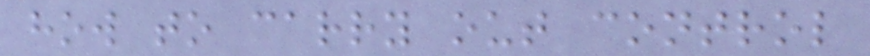how to carry out control
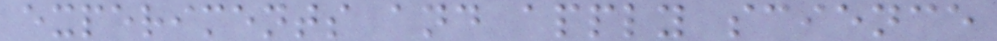experiments and apply science
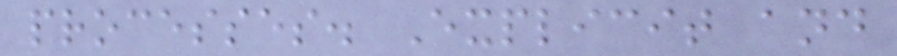processes. Explicit and
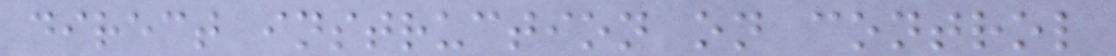direct instruction on control
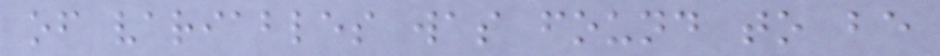of variables was found to be
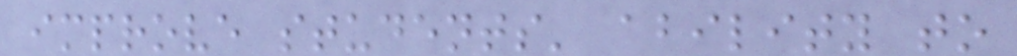improve students' ability to
